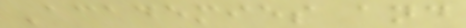Academies and
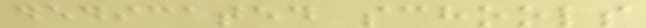dedicated schools
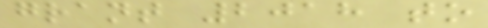grant 2018 to
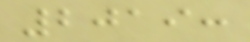2019:
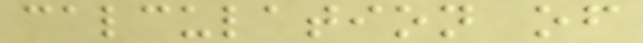calculation of
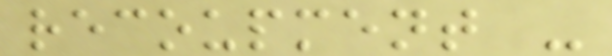recoupment -
